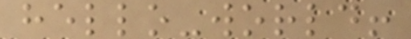hello-world!
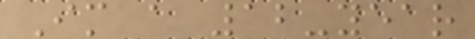Im a 12-year
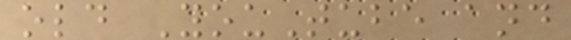old YouTube and
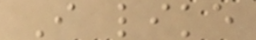I like
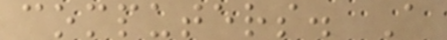computers. A
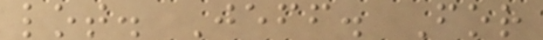lot. Jeff. For
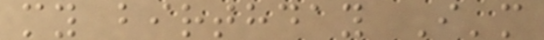my birthday I'm
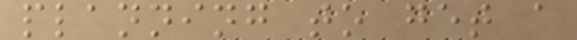planning to get a
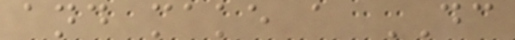and make a DC
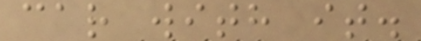car with it.
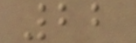22
